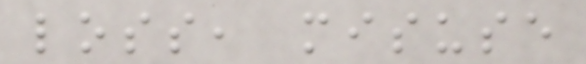loss, misuse
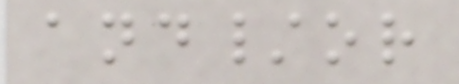and/or
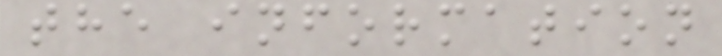the information
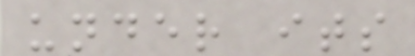under its
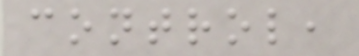control,
